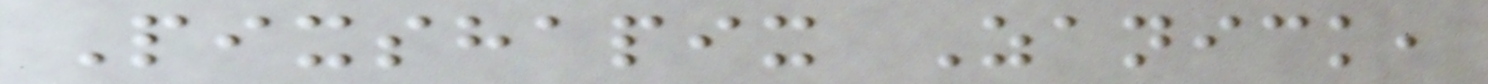Pixshapix Zanick,
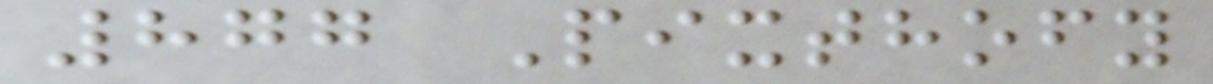877 Pixthofy
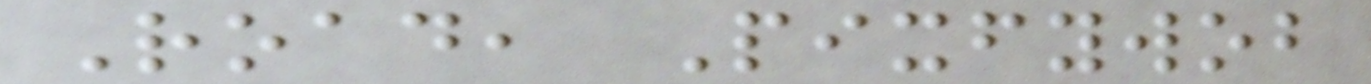Road, Pixfywob
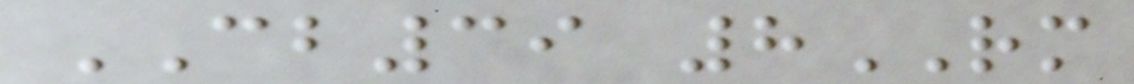CB39 8RM
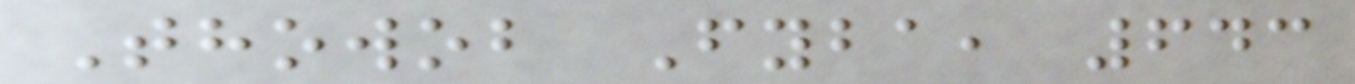Thowob Fyba, 643
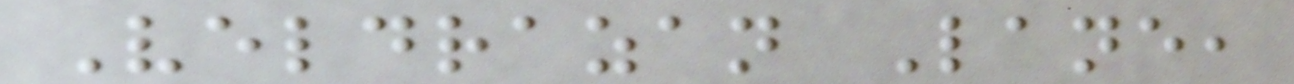Veldrazan Lane,
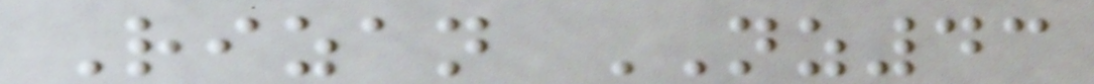Rizan NZ43
